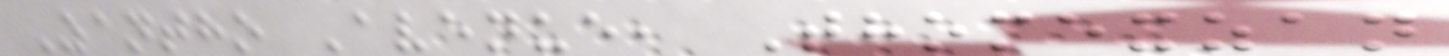Zantho Avenue, Thomexzan
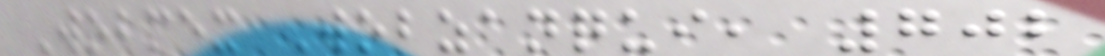Wobmex Wobzanqui, 702
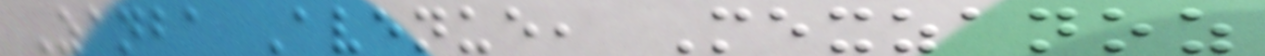Zanba Avenue, Mexzanoz
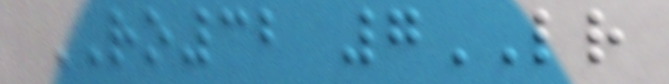RO32 7LR
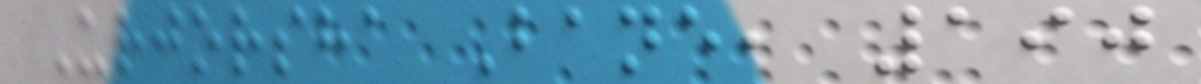Urjorsha Bane, 190
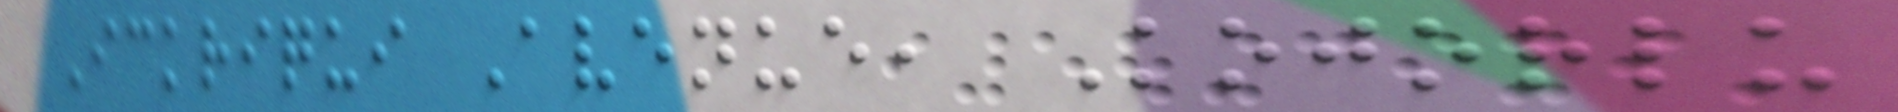Ickriqui Avenue, Kojorlu
